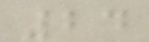24
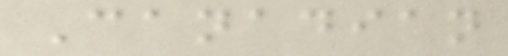Canadian
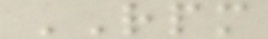RPM
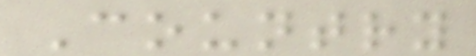Country
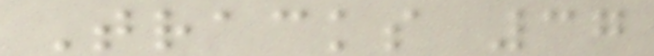Tracks 37
